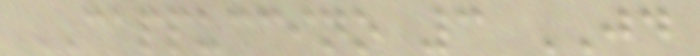CAPPUCCINO 3 JD
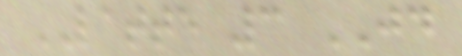LATTE 3 JD
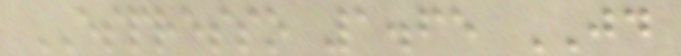ESPRESSO 1.65 JD
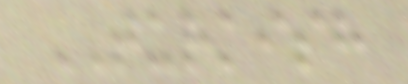TURKISH
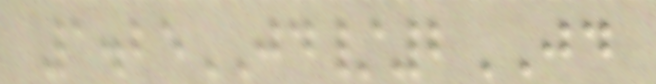1.25JD/2JD
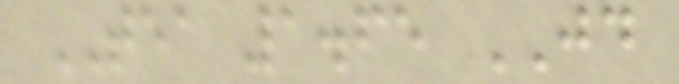TEA 1.65 JD
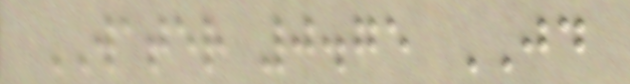WATER 0.75 JD
